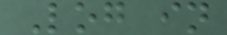Log in
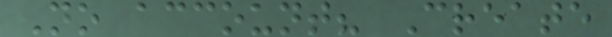No account? Create
